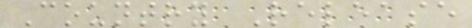Country Release
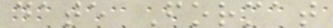date Format
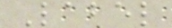Label
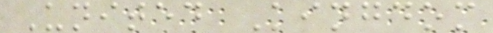United Kingdom
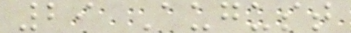29 August
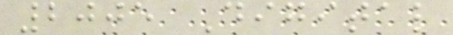2005 Digital
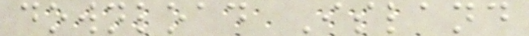download Island
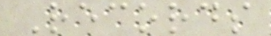Records
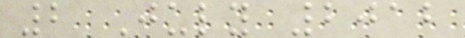2 July 2012
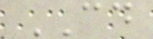CD
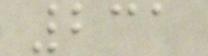231
